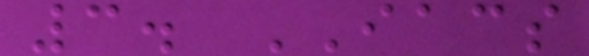3. IACS
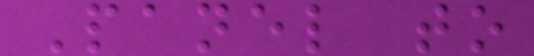Panel to
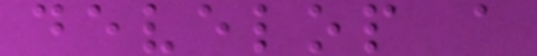develop a
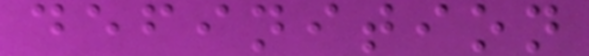definition
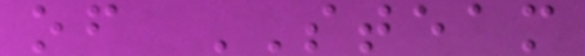of STEAM
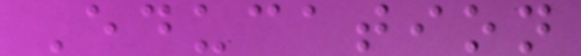Education
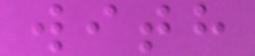with
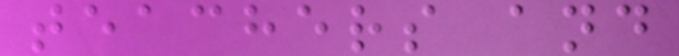teachers and
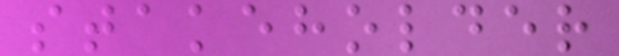stakeholder
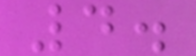4.
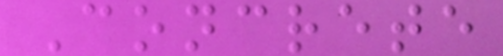Concrete
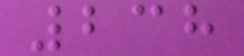238
